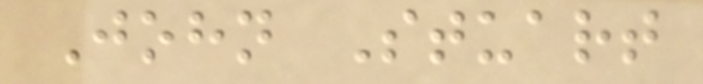John Stuart
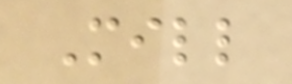Mill
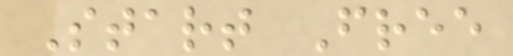Start Free
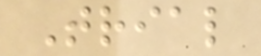Trial
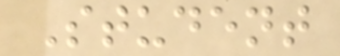Student
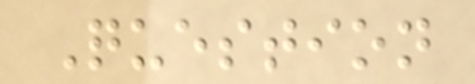Question
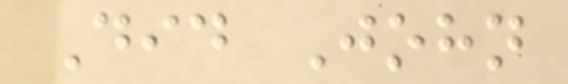Did John
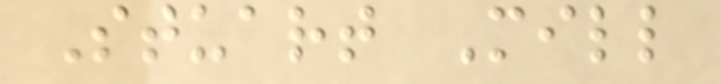Stuart Mill
